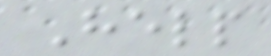Help
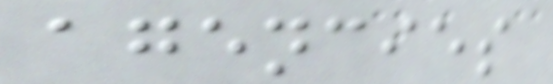agencies
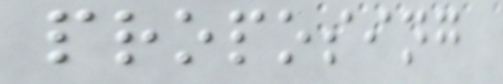proposing
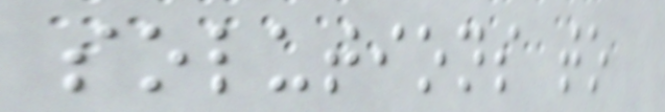solutions to
